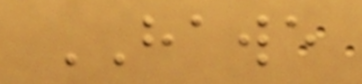HAWE
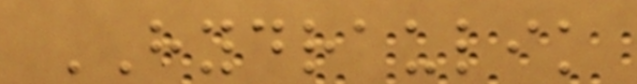HYDRAULIK
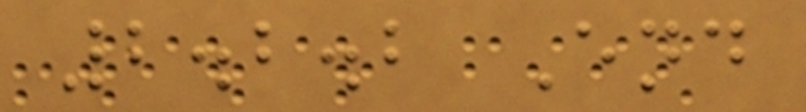2.2.2 End
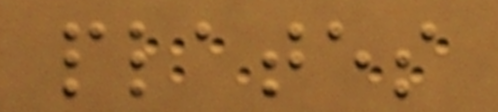plates
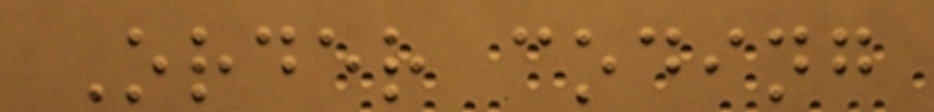Order coding
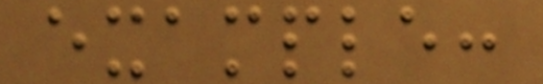example:
